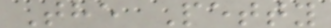The Petty
